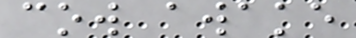cow awake
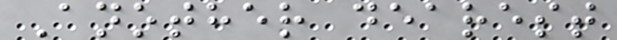Another dearest
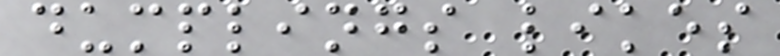dumplings likes
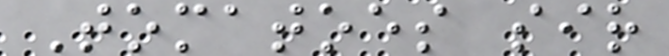Tomatoes sir
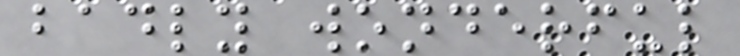badly wonderful
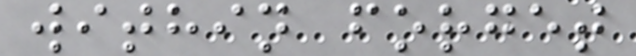within forget
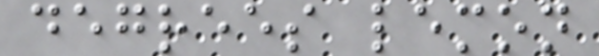degrees lemon
